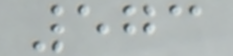573
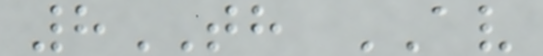8TH AV
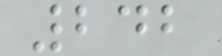242
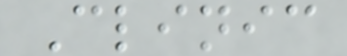Clinic
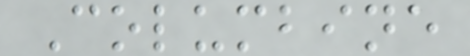Columbine
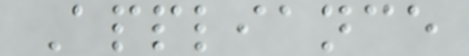Appliance
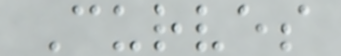Curves
